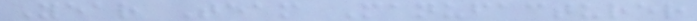Year Team Manufacturer
